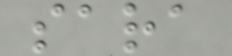sara
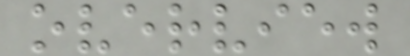overview
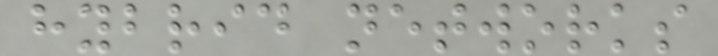hybrid networks
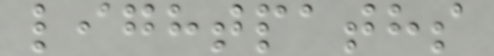lightpaths
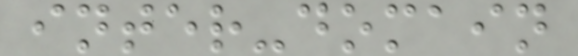inter-domain
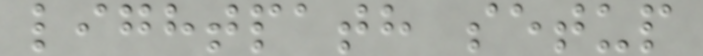lightpath setup
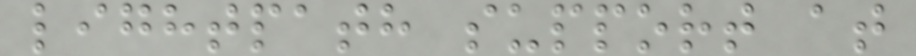lightpath support at
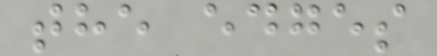the edges
